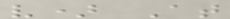v) At
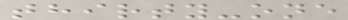thirty-one
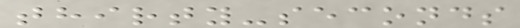thirty-seconds
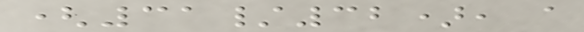(31/32), a
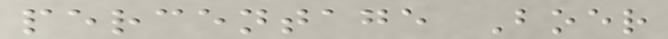percentage Boer
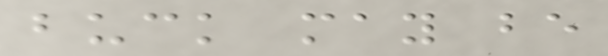buck may be
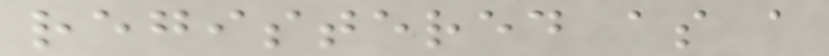registered as a
